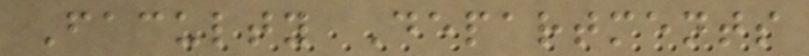Faculty Departments
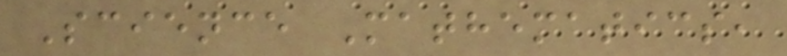Science Mathematics,
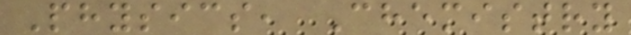Physics, Chemistry
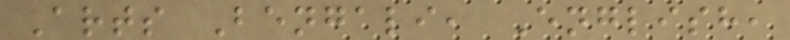Arts Bengali, English,
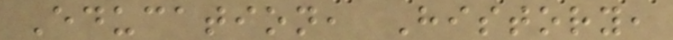Education, History,
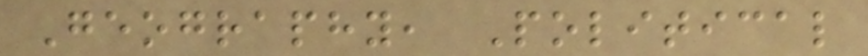Geography, Political
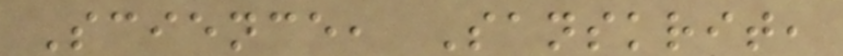Science, Sanskrit,
